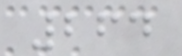264
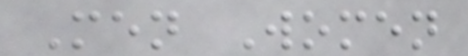Men Women
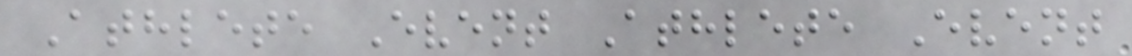Athlete Event Athlete Event
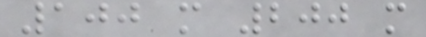100 m 200 m
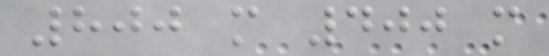800 m 400 m
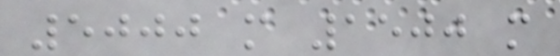5000 m 1500 m
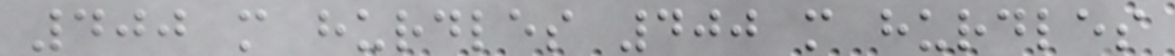400 m hurdles 400 m hurdles
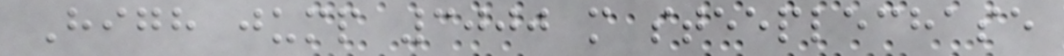High jump 3000 m steeplechase
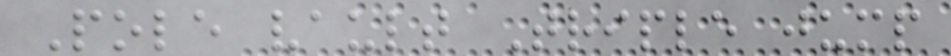Pole vault Triple jump
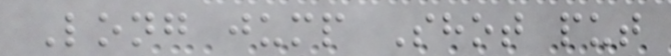Long jump Shot put
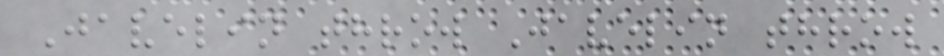Javelin throw Javelin throw
